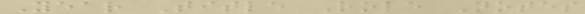Year Title Role Notes
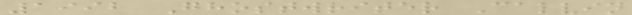1992 Ghostwriter Calvin
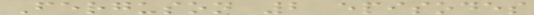Ferguson 2 episodes
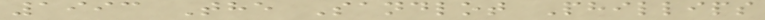1993 The Sandlot Phillips
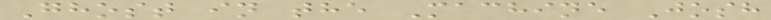Ghost in the Machine Josh
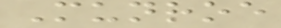Munroe
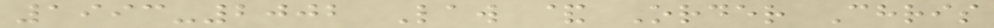1993-2002 Law & Order Chris
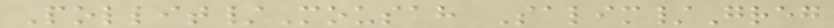Pollit/Mousah Salim/Greg
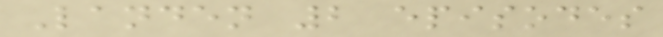Landen 2 episodes
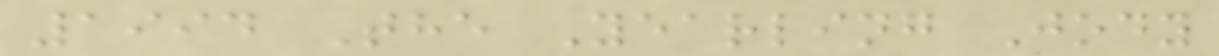1994 The Yearling Jody
